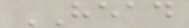HEAD
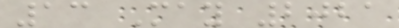13 May 2021
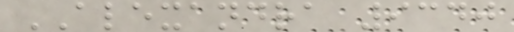ALEXANDRA 9340
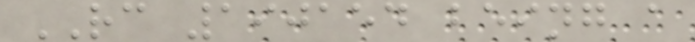RC 190154 being a
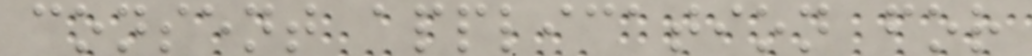consent application for
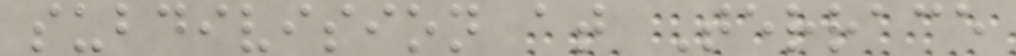subdivision at Terrace
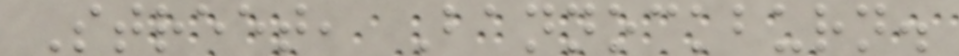Street, Bannockburn.
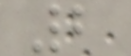2
